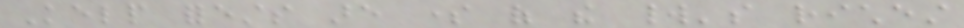Kelp forests are some of the world's richest
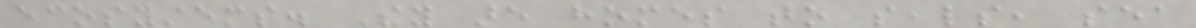ecosystems. They are homes to seals, sea
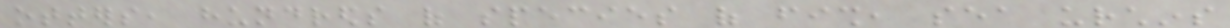otters, hundreds of species of fish, sea urchins
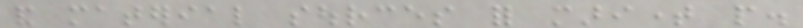and material sources for maritime people.
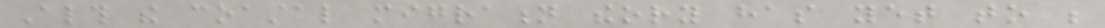Although the coastal migration theory has yet to be
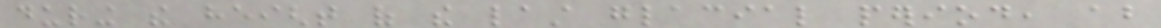during the height of the last glacial period, about
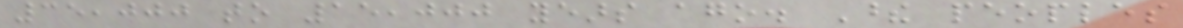35,000 to 15,000 years ago. These peoples
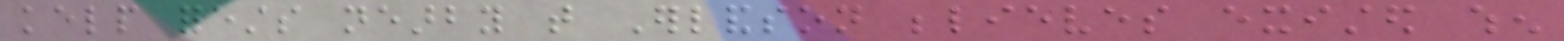kelp forests nearby that Erlandson believes existed when
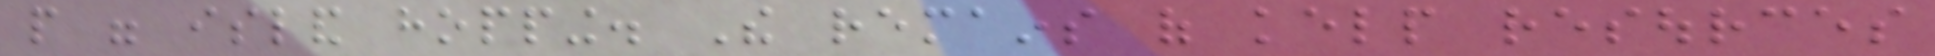people were island hopping. The remains of kelp resources
